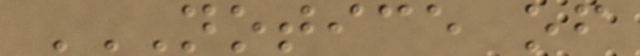NOTICE OF
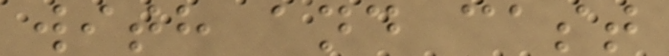with and cast
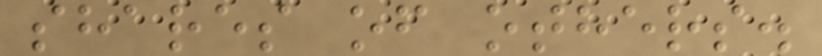shares of others.
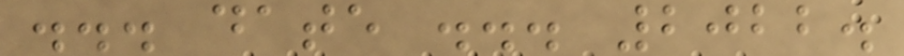... date ... 2022.
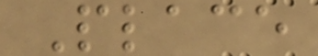Place
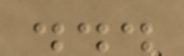...
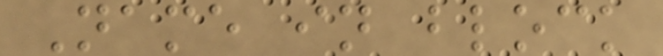Name in block
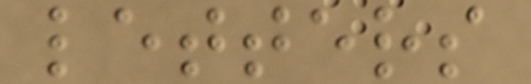letters
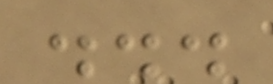...
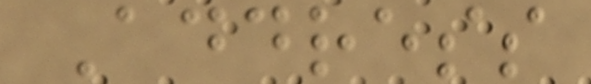Address
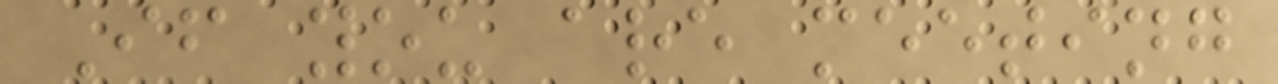If you are meeting
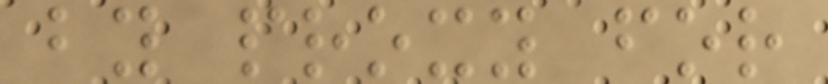by proxy for
